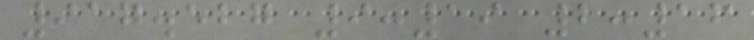917.527 9:19 2:16
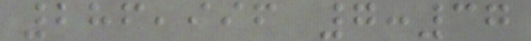286,996 7:37
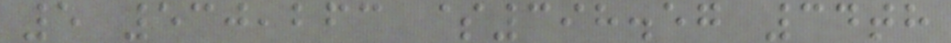5 530,263 $398.57 34th
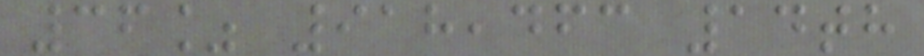36% 918,463 14th
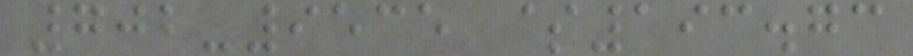702-9535 $193.73
